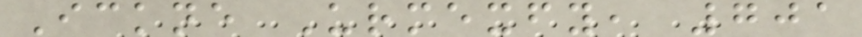Ickne Urmexfy, 701
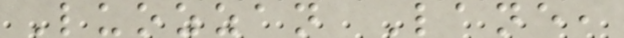Luozzan Lane,
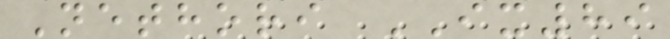Nethori IX89
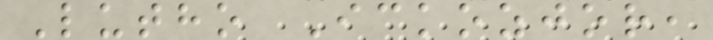Lutho Ickozjor,
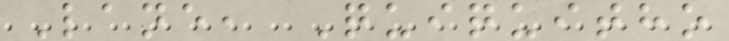Lane, Quiquitho
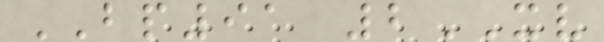BP91 2XV
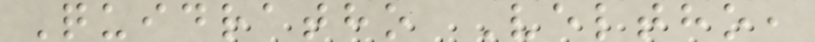Quidratho Veltho,
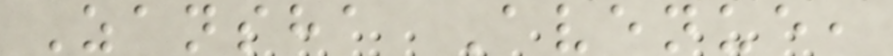Zansha Avenue,
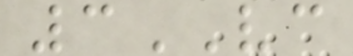3VC
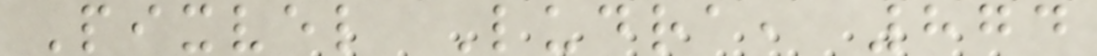Pixvel Ludra, 874
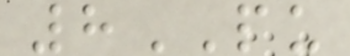8PU
